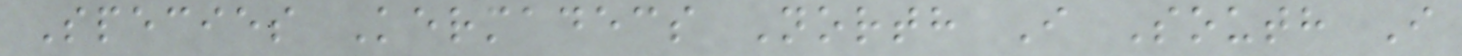Species Kermadecs North I South I
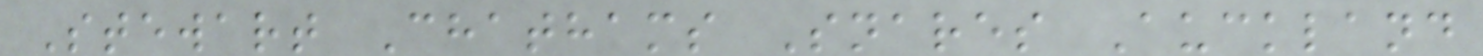Stewart Chathams Snares Auckland
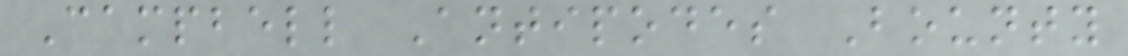Campbell Antipodes Bounty
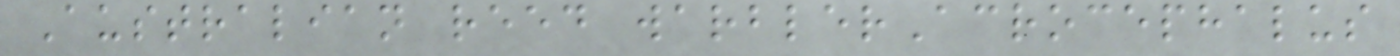Australian reed warblerAcrocephalus
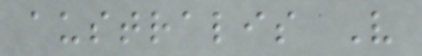australis V
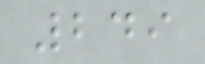249
